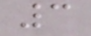3
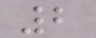2
